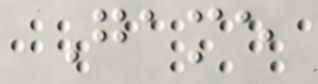Game
